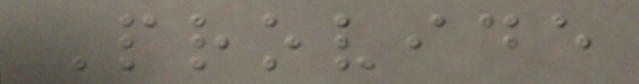Provide
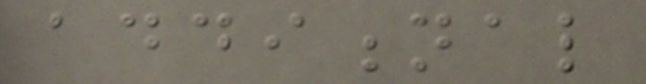additional
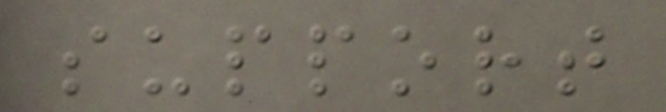support
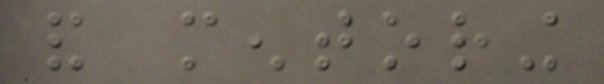and mentoring
